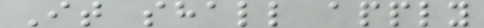It shall apply
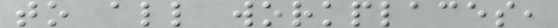to all workplaces,
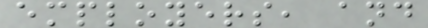employers, and
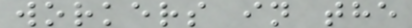workers in the
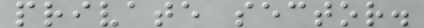private sector.
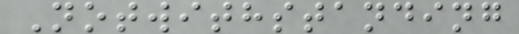Notwithstanding
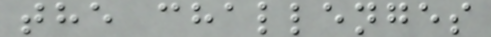the challenges
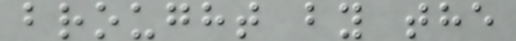brought by the
